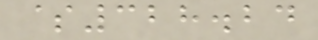$328.24
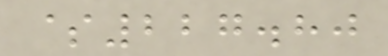$227.80
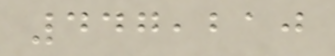447,210
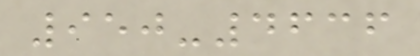950-4636
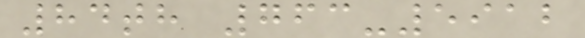84th 763-5912
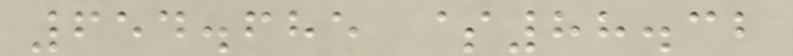654.685 $88.32
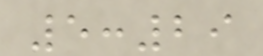5:29
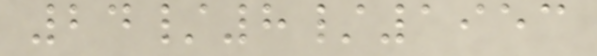24/8/1953
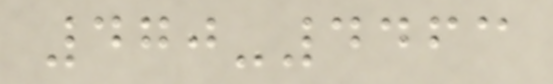470-4463
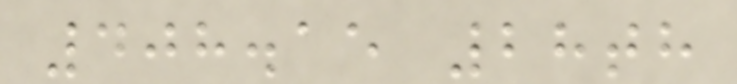408.15 28th
